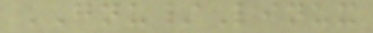GNU/Linux
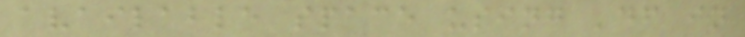available space using 'df in
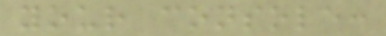your console:
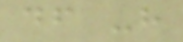df -h
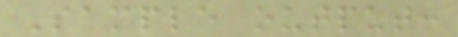Sample output:
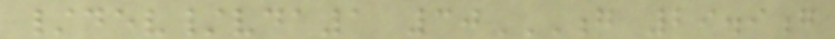/dev/vda1 30G 29.9G
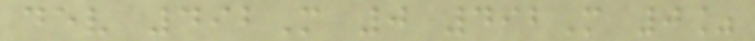dev 492M 0 492M 0%
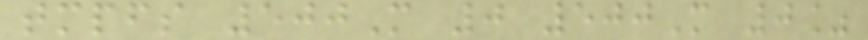tmpfs 500M 0 500M 0%
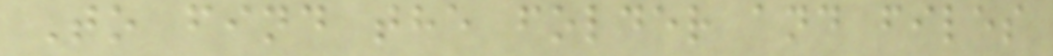To find the folder and files
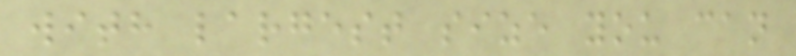with largest size you can
